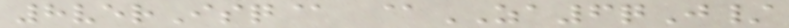8verIsq@ @ZA6qJ/
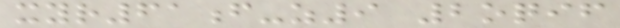xyr61f-z9 2oqif
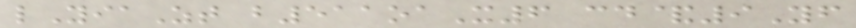lYiaZt b511oaX6 cd&9Yf
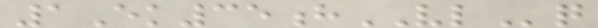1Ek35hVLq
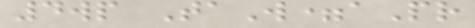4wp TaW=aPr
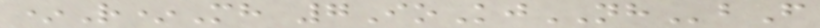*R*Mh 7IoKjNHbF
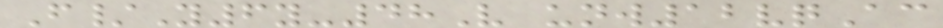F/Y6y-48V unw12vqAc
